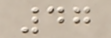47
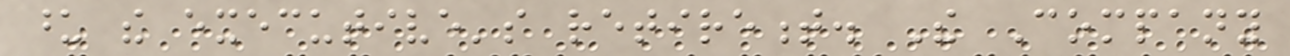upon the executive's retirement. The Company
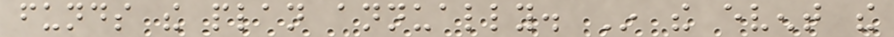funds the plan annually. In the event the
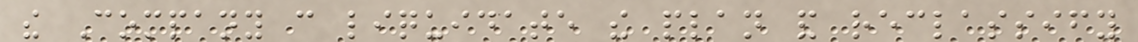the Company can liquidate the plan and reclassify
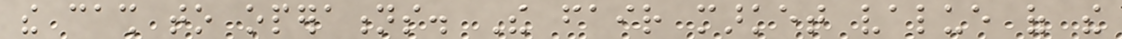the cash to operations. The fair market value of the
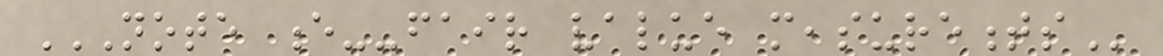NOTE E--FAIR VALUE MEASUREMENTS
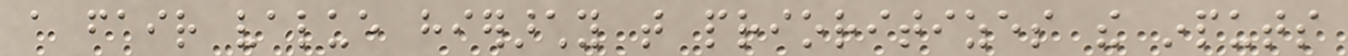a fair value hierarchy that prioritizes the inputs
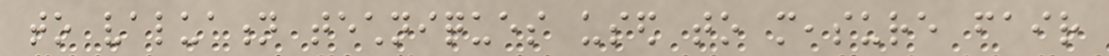to valuation techniques used to measure fair
